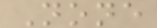None
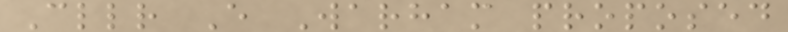Cllr E Warham proposed
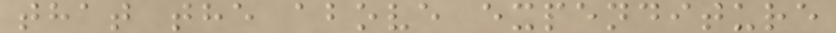that the above expenditure
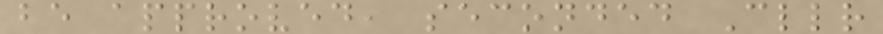be approved, seconded Cllr
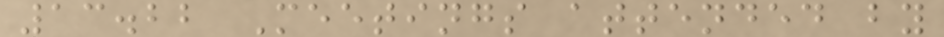13.22 Meetings attended by
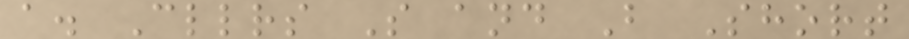a. Cllrs S and B Short
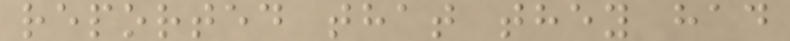reported that they had
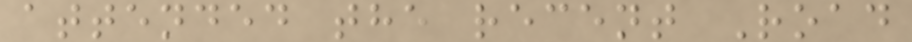attended the recent Road
